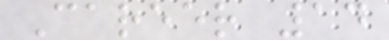Career 14
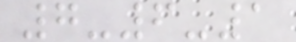7-6-1
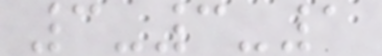3-3-1
